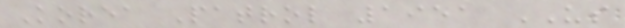Korea Patrol 1951 US
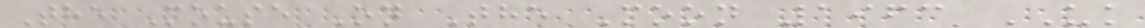The Mouse On The Moon 1963 UK
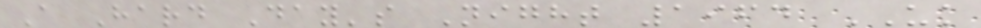A Hard Day's Night 1964 UK
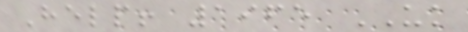Help! 1965 UK
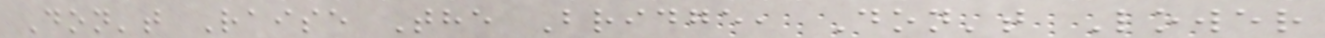Don't Raise The Bridge, Don't Lower
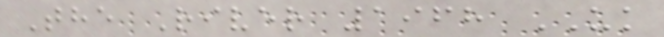The River 1968 UK
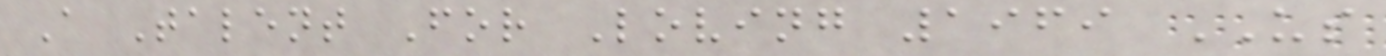A Talent For Loving 1969 US
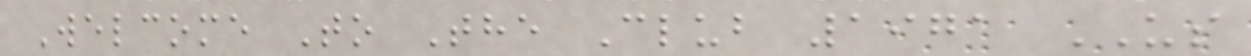Welcome To The Club 1971 US
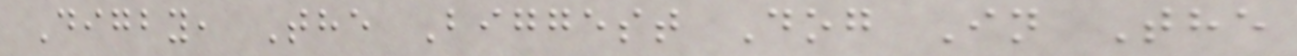Digby, The Biggest Dog In The
